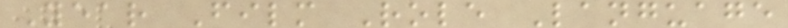Year Film Role Language
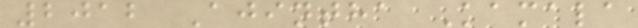2012 Ajintha Kamala
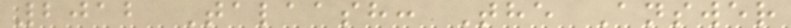2012 Talaash: The Answer
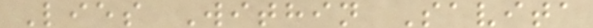Lies Within Savita
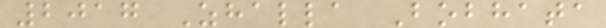2017 Zhalla Bobhata
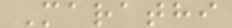Marathi
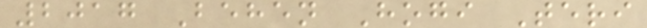2017 Behen Hogi Teri
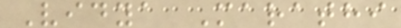Vidya Marathi
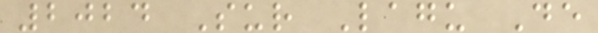2024 Sur Lagu De
